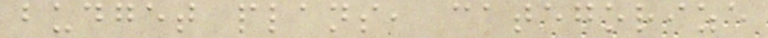budget plans, categorize
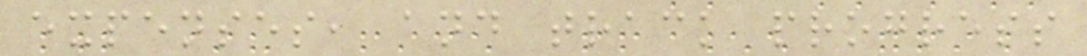expenses, and track progress
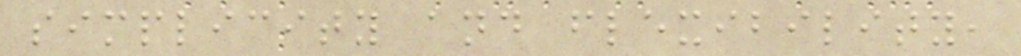simplicity and flexibility,
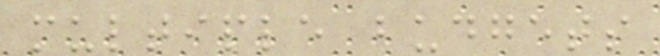multiple budgets
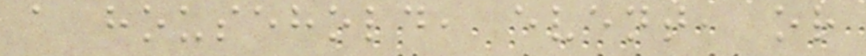a household, event, or
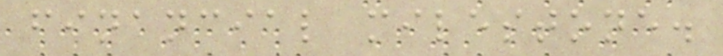financial milestone.
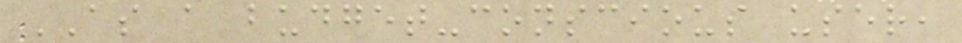AS a budget-conscious user,
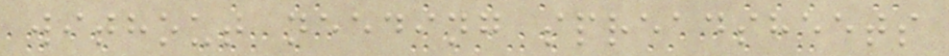without needing spreadsheets
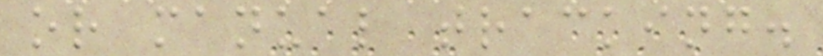or manual tracking.
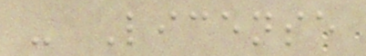- License
